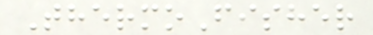ThermoFisher
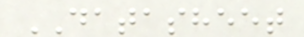DATASHEET
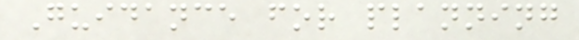Guidance for planning
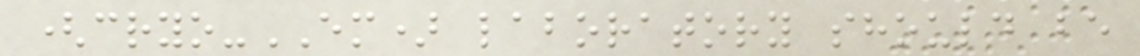(cryo-EM) laboratory should be
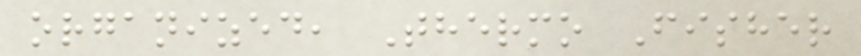organized, Thermo Fisher
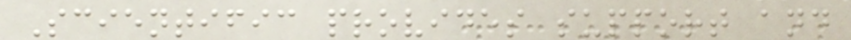Scientific provides support and
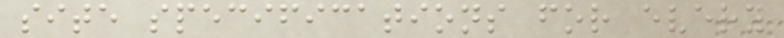site specifications for every
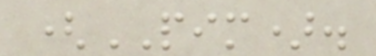(PIM).
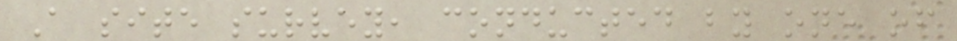A site survey, conducted by one of
